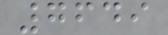7649
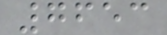7653
